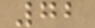72
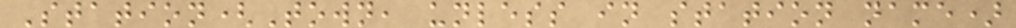Station(Town, unless in station name)
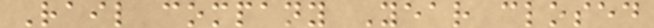Rail company Year closed
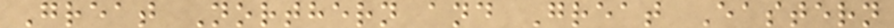Great Northern and Great Eastern
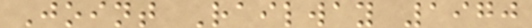Joint Railway 1970
